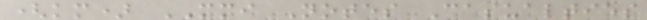(km) MMI Notes Casualties
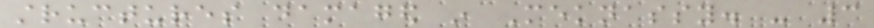structures damaged in Meknassy. - 3
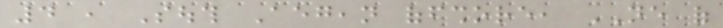4 , South Aegean offshore, NE of
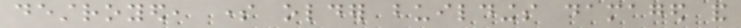destroyed, some older buildings damaged and
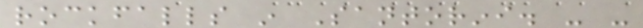rockfalls in Santorini. - -
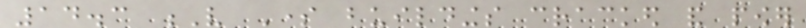14.3 V Some buildings cracked and power
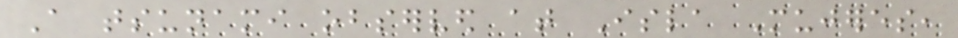A tsunami observed at Isla Mujeres,
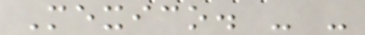Mexico. - -
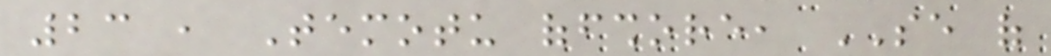23 , Temotu offshore, SE of
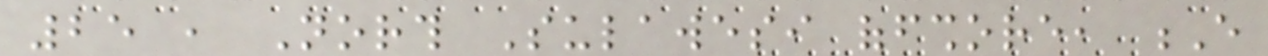25 , North Sulawesi offshore, E
